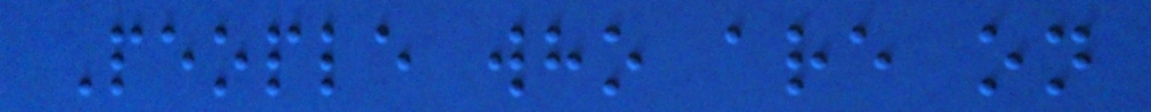People who are on
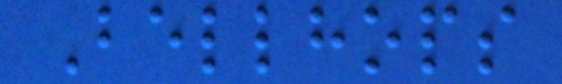Bellhops
